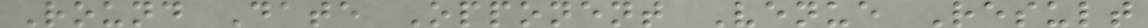Round Date Opponent Venue Result
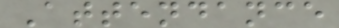Attendance
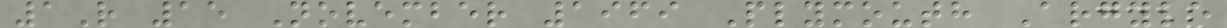1R 15 November 1969 Plymouth Argyle
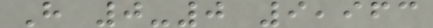H 0-0 9,963
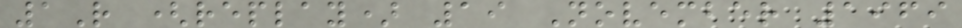1R (replay) 19 November 1969
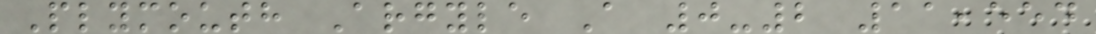Plymouth Argyle A 0-2 11,554
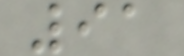91
